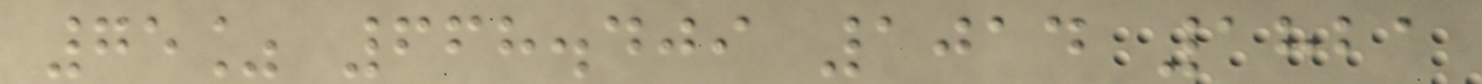75% 668.409 1014 1821
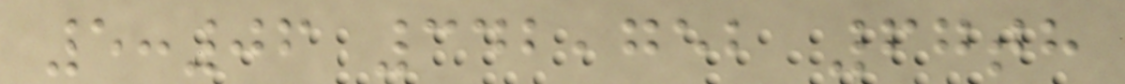5:06 342,752 67th
